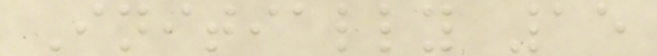Initially 15
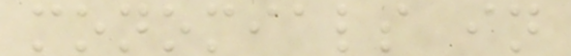monomials in
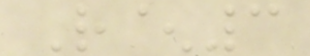R^3
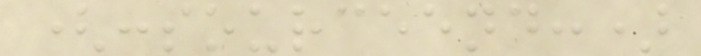(:sourceend:)
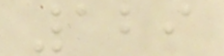129
